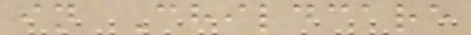in Childcare
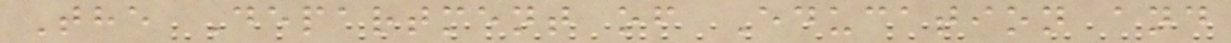The Department of Education and
